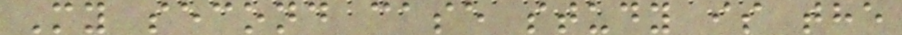My second case study is the
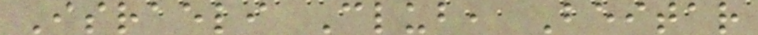Israeli Club, Beitar
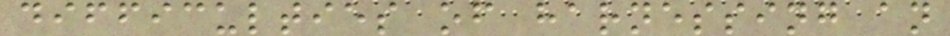difficulties of harnessing an
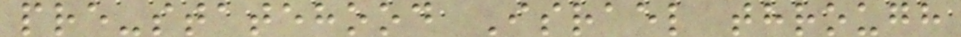pre-statehood Israel through
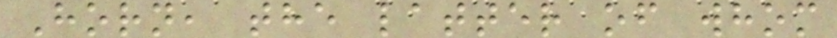Horn, the latter of whom
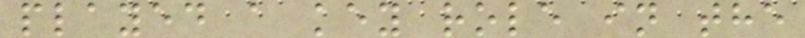played a key role in the
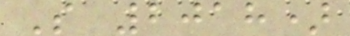S 2018)
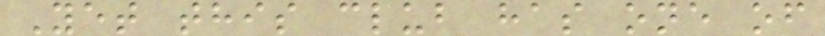Yet this club has one of
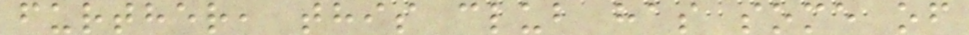further, this club has some of
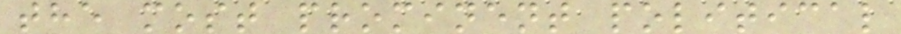the most prominent political
